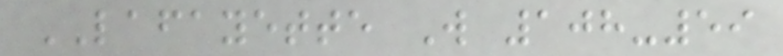LAFAYETTE W 108-59
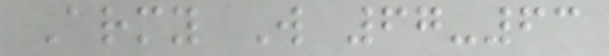Army W 67-63
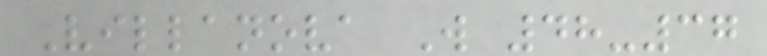Villanova W 48-37
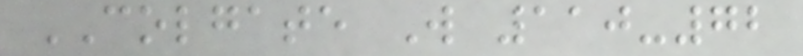COLGATE W 110-72
